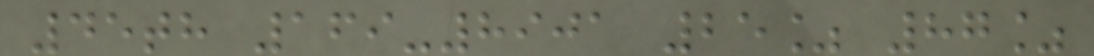45th 169-8901 25% 87%
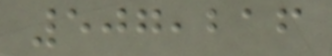507,216
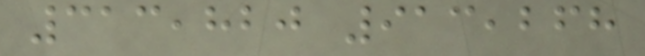313,820 913,268
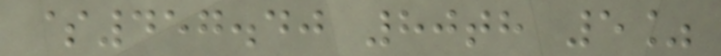$457.40 80th 5%
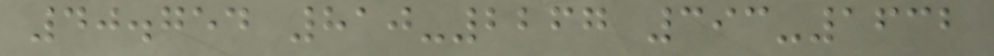40.754 810-2267 393-1632
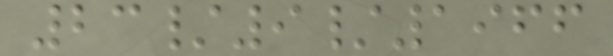23/9/1966
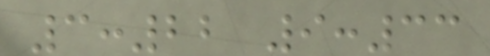3:22 9:33
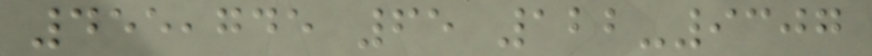455,745 65 122-9307
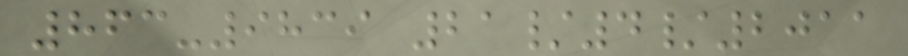863-9839 21/4/2011
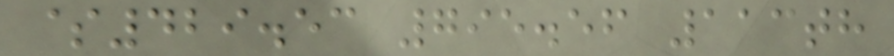$429.53 795.56 113th
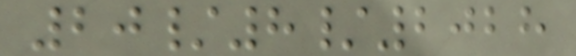20/8/2028
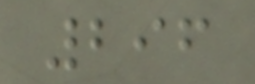296
